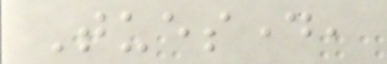Tuesday,
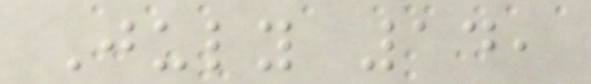July 14,
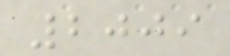2009
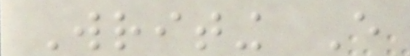Writing Every
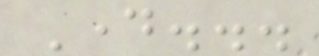Day...
